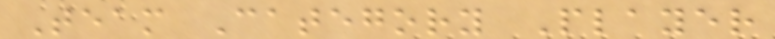Team Category Player
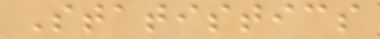Statistics
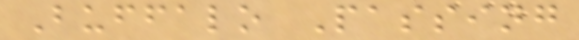Buffalo Passing
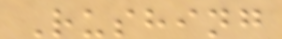Rushing
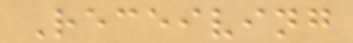Receiving
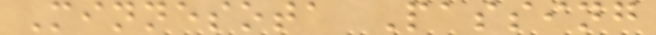Minnesota Passing
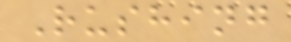Rushing
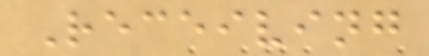Receiving
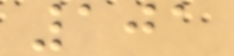101
